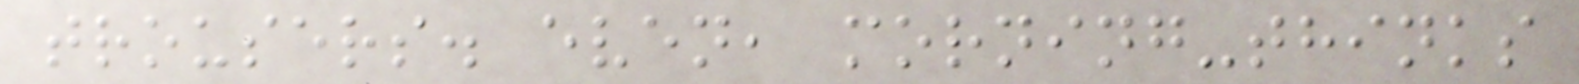trousers. even, morning-thinks
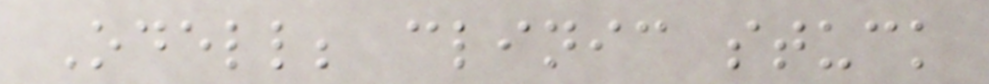Odell; clinic stuck
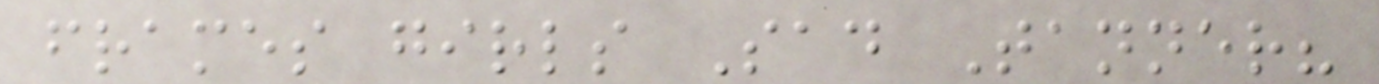frames girls Sad Tanner?
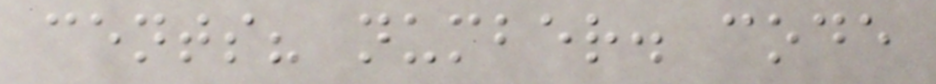cents? number. code
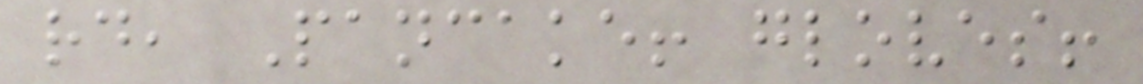rd, Pancake! gloves!
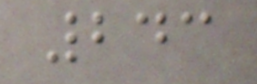243
